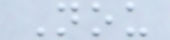Nou
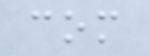com
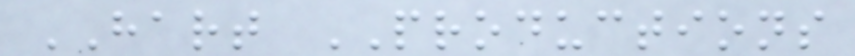HART PRODUCTIONS
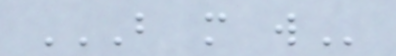B M W
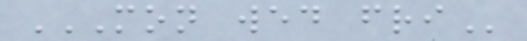MON WED FRI
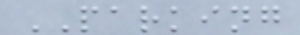PARKING
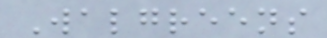Walgreens
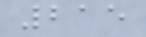215
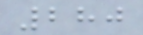280
